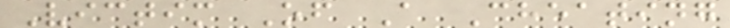Victim Of A Cheating
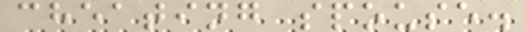cheating spouse.
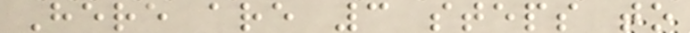Here are 3 steps to
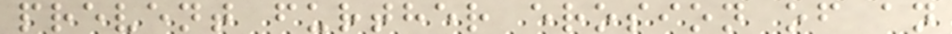prevent further erosion of an
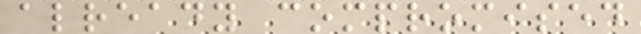already compromised
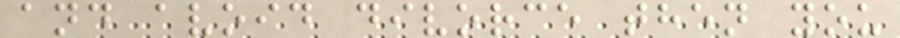and avoid divorce then you
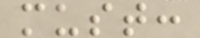must:
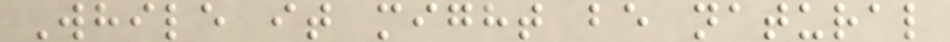While it might be natural
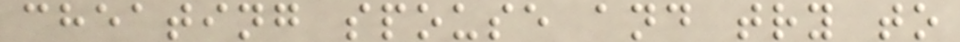cheating spouse and try to
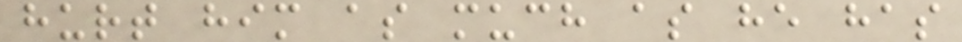hurt him as much as he has
